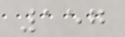157
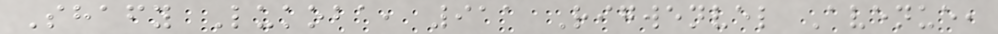Shafy Lukoba, 911 Rigwenvel Avenue,
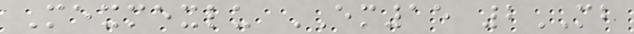Mexmexlu EM15 2MB
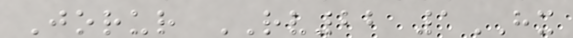Jorur RV22 1HX
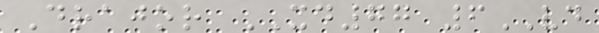Drajor XD77 6VD
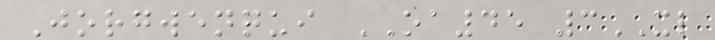Jorgwenqui OA45 3XL
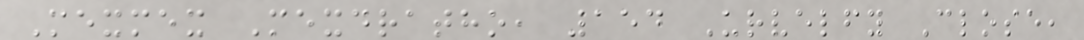Mexmex Mexdratho, 154 Urvelfy Close,
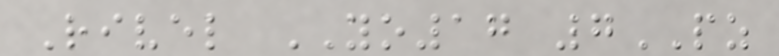Rivel YO17 7PZ
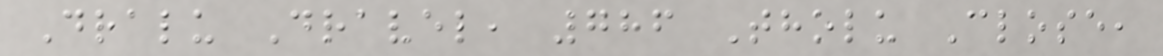Dralu Dravel, 786 Tholu Close,
